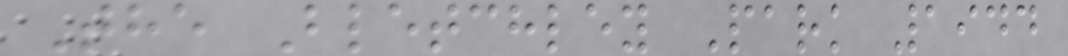The Bletchley Park 1944
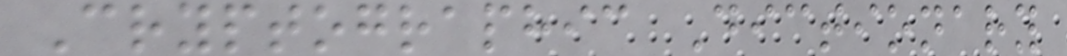Cryptographic Dictionary
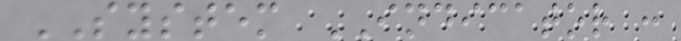SYSTEM INDICATOR :
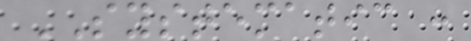SYSTEMATIC :
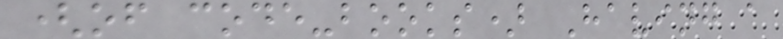(of code-books) Having a
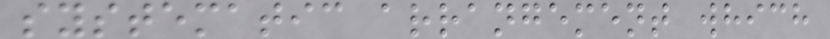systematic arrangement which
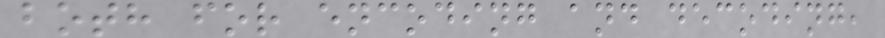both for encoding and decoding,
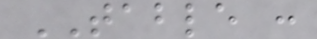TABLE :
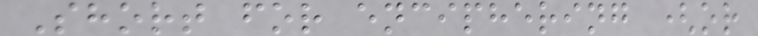Short for enciphering (or
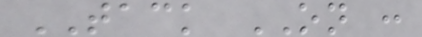TACK ON :
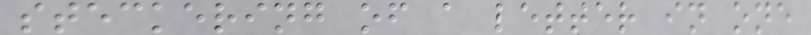steckering of a letter in one
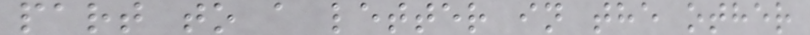part to a letter in the other
